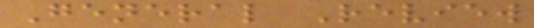General Review
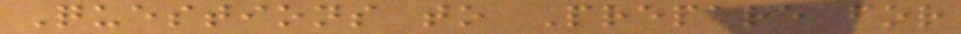Questions to Prepare for
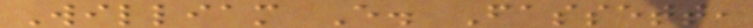William E. Fassett,
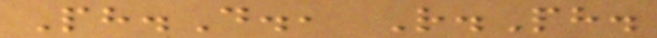Ph.D., R.Ph.
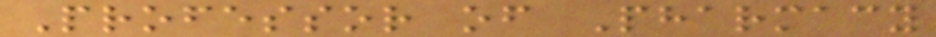Professor of Pharmacy
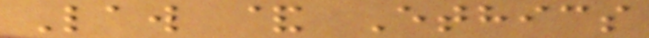Law & Ethics
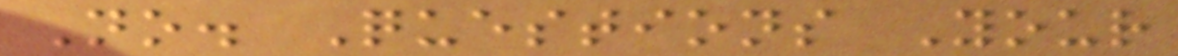No. Questions Your
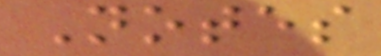Notes
